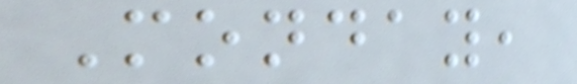Monday,
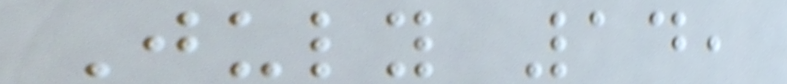July 14,
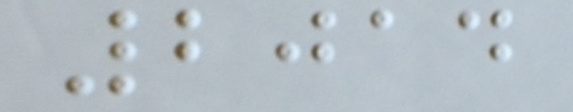2014
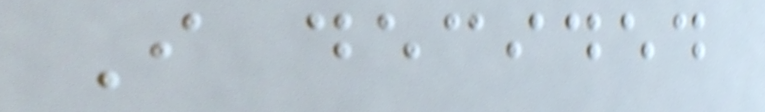I decided
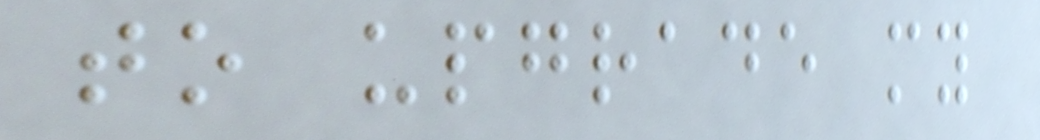to upgrade my
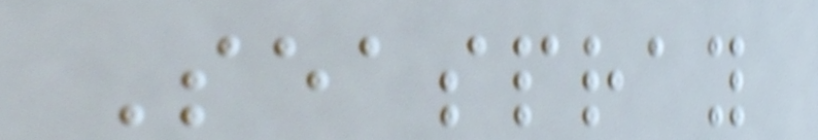Seaspray
